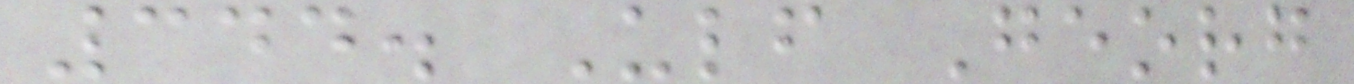344. Ulf Georg
